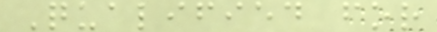Qualified for
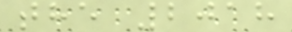the 2018
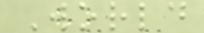World
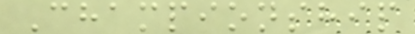Championship
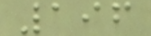196
